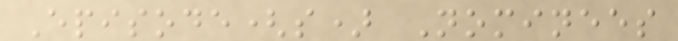Episode(s) Nominees
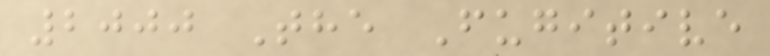2000 The Fugitive
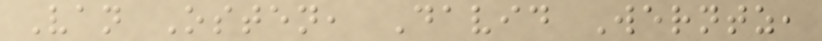Van Osten, David Werntz,
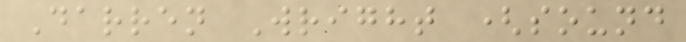Darren Wright (sound
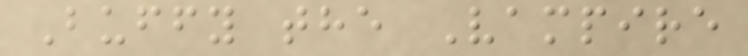Buffy the Vampire
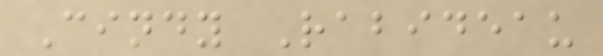Cindy Rabideau
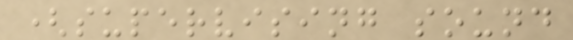(supervising sound
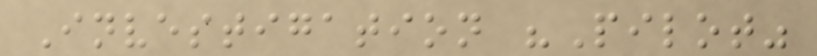Investigation "Pilot"
